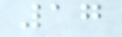17
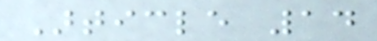Article 14
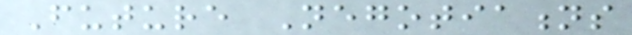Future Negotiations
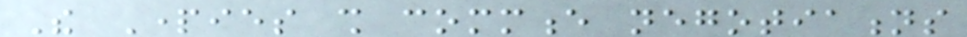The Parties shall commence negotiations
